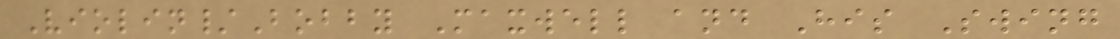Violin/Bobby Maxwell and His Swing
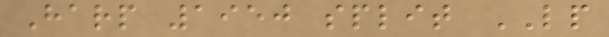Harp 1950 split LP
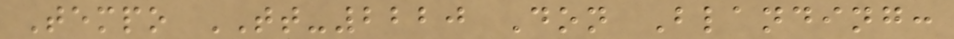Tempo TT-2220 Don Blanding:
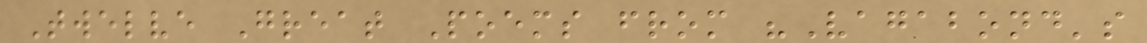Twelve Great Poems from "Vagabond's
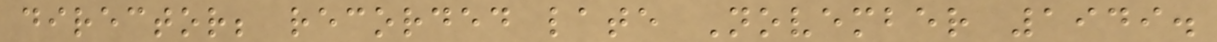director; recorded late November 1949.
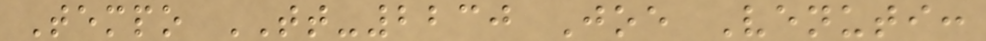Tempo TT-2230 Joe Venuti:
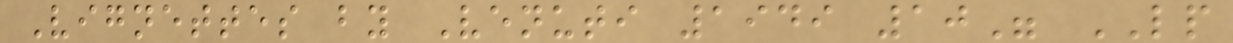Vignettes by Venuti 1949 10" LP
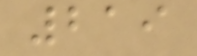219
